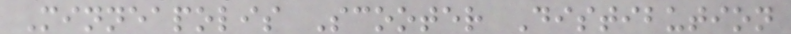Minneapolis Scooter Distibution
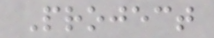Project
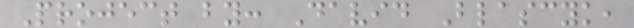Project by: David Blascyk,
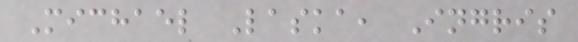Michael Laska, Ingris
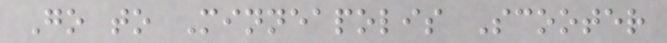Go to Minneapolis Scooter
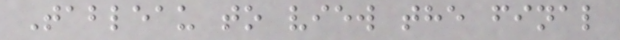Tableau to view the final
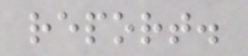report.
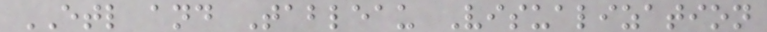ETL and Tableau Visualization
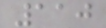110
